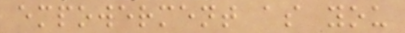empowerment as you
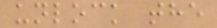unlock the
